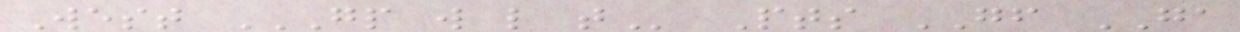West GP W L T Pts GF GA
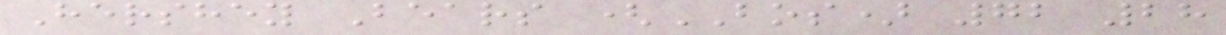Hershey Bears (BOS) 72 28
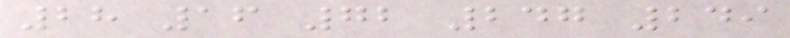28 16 72 247 249
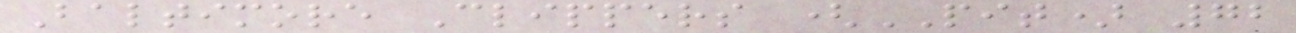Baltimore Clippers (PIT) 72
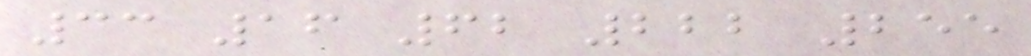33 16 62 222 255
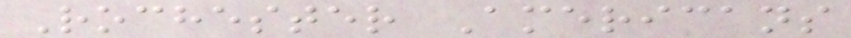Rochester Americans
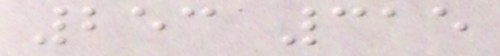253 315
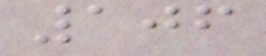106
